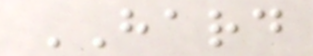HARD
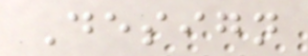Design
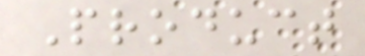Product
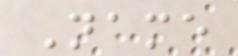Name
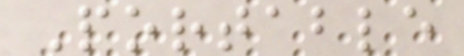Portable
